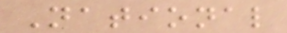National
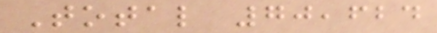Total 70,624
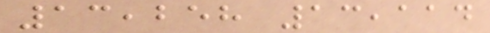13,258 13,114
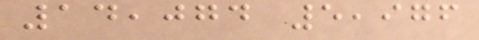14,074 5,976
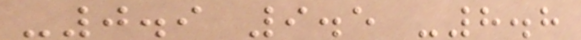-0.9 9.5 -8.8
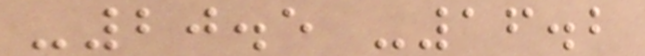-20.5 -16.2
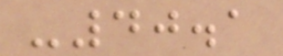-40.1
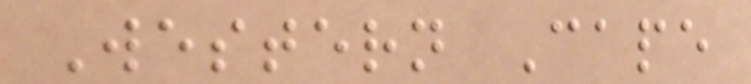Western Cape
